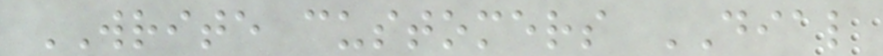WRITE customers DIAL
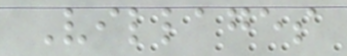Villages
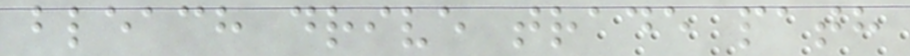bleach drive trade path
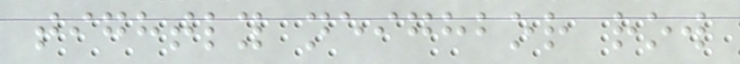tightly neighbor row
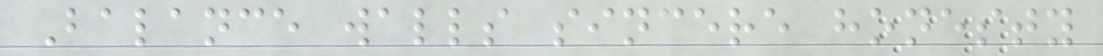Balance walls sincere honesty
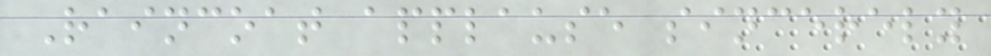Raincoat applause sincerely
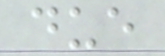due
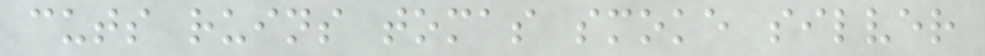cuts ruins tomas smoke silver
